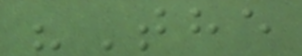"The
